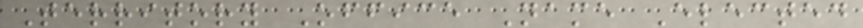Territory Office Name Elected
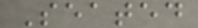Seated
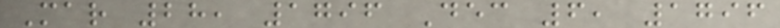Mar 28, 1796 Dec 6, 1796
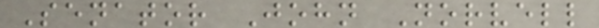Senator John Norvell
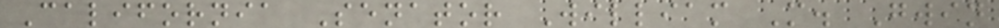California Senator William M. Gwin
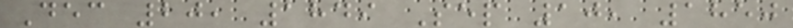Dec 20, 1849 Sep 10, 1850
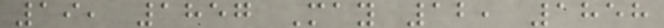19, 1857 May 12, 1858
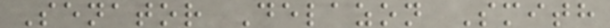Senator Delazon Smith
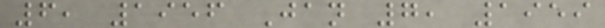6, 1956 Jan 7, 1959
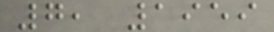7, 1959
